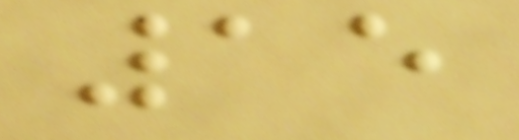15
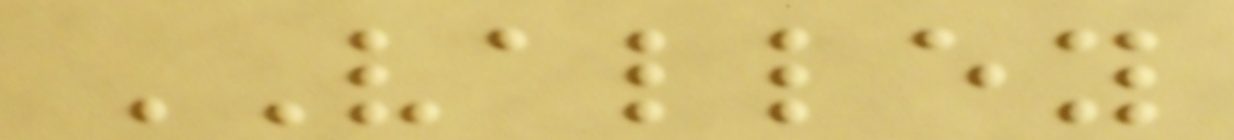VALLEY
